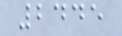2445
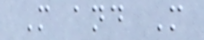M and M
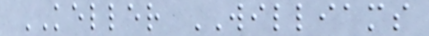KELLER WILLIAMS
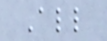All
